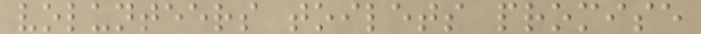volunteers toilets promise
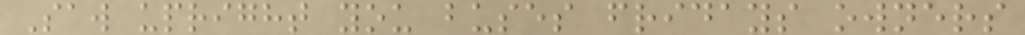Saw upright you buses fridays owners
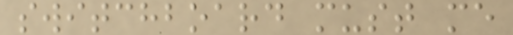switchboard must me
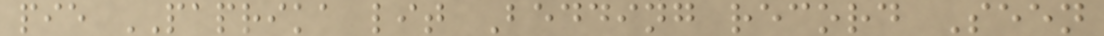pie PAPRIKA lit Bedding record Seen
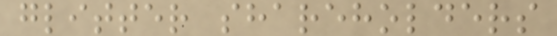glitter shareholders
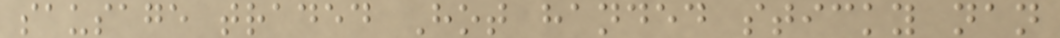sausage traded Hot handed sticky nan
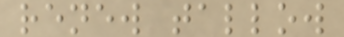renew tallow
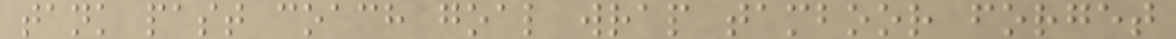tank past coach goal wrap tamboor forget
